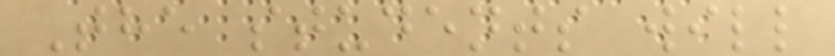The students will
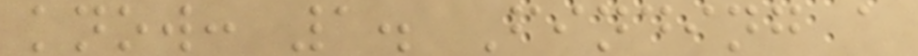know: 1. Finding a
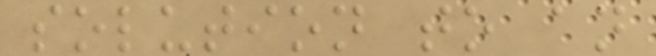solution to an
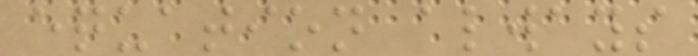equation always
